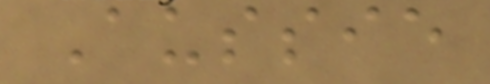Aussie
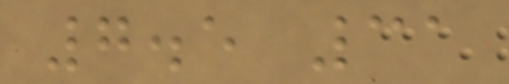7.5 31
